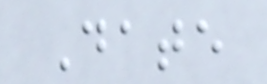Date
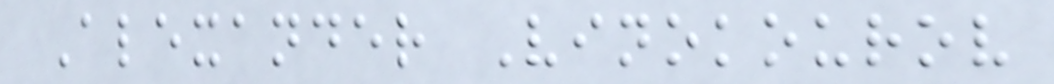Alexander Vinokourov
